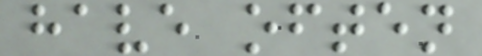have often
